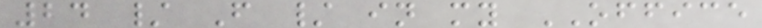24 / F / in my OFFICE
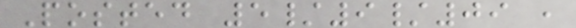Posted 5/9/09 ,
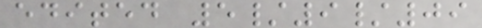edited 5/9/09
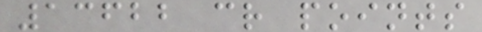13622 cr points
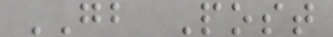GB Post
